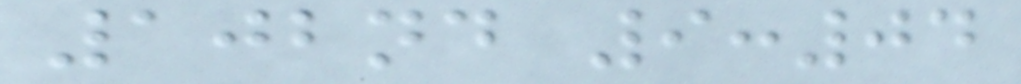102nd 9:04
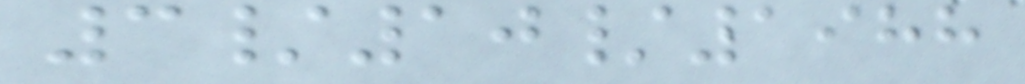3/10/1988
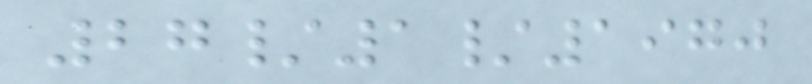27/1/1970
